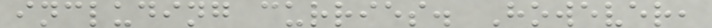including curries. However,
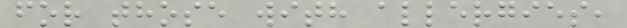for those with allergies,
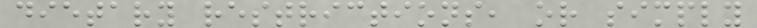dietary restrictions, or simply
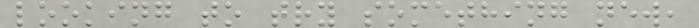looking to try something new,
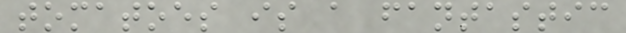tomatoes is a fantastic
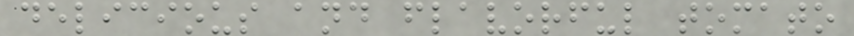delicious and flavorful tomato
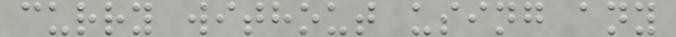curry without using any
